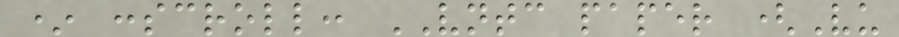* :scroll: VNTC paper (Vu
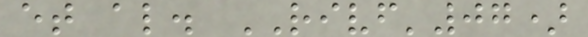et al. RIVF'07)
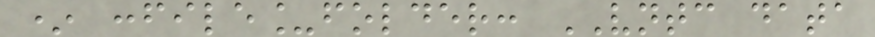* :file_folder: VNTC data
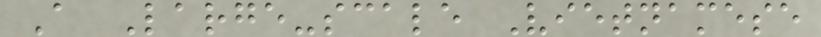A Large-scale Vietnamese
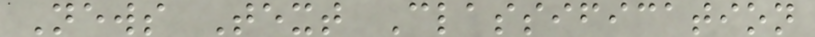News Text Classification
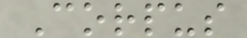Corpus
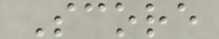Score
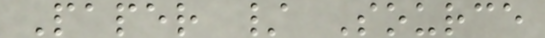Paper / Source
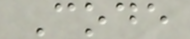Code
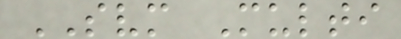SVM Multi
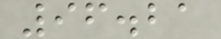96.21
